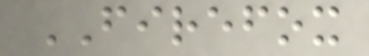FIREFOX
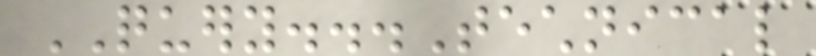QUERY...Technical
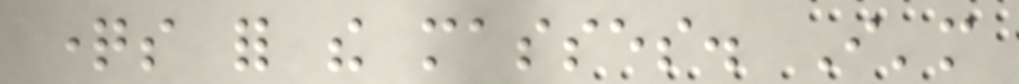questions for the masses. I'm
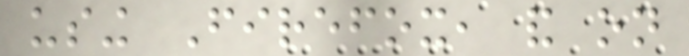using Firefox, and on
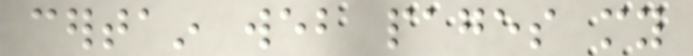certain web pages my
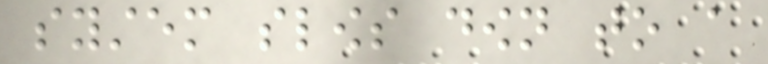system slows down to a
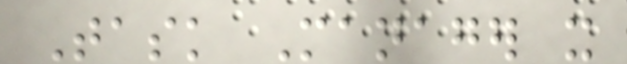Task Manager it
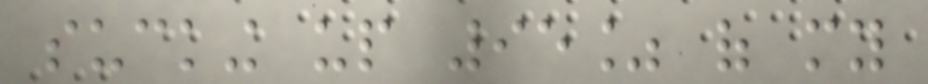sucking up 95% of my
